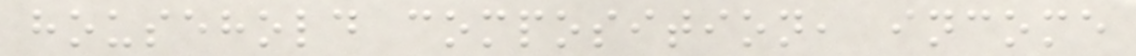household composition, income
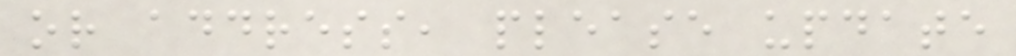or address, please update
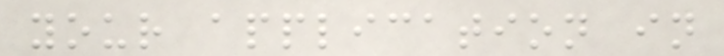your application in
